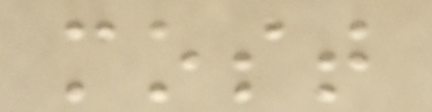most
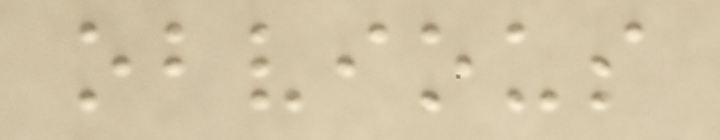obvious
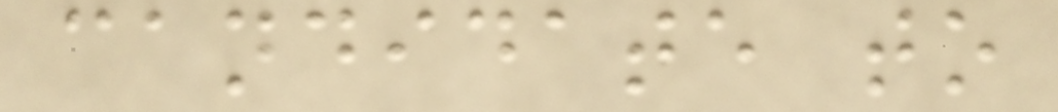candidate to
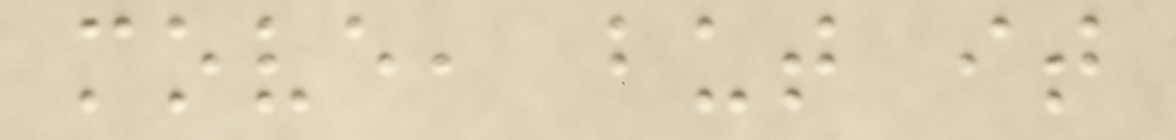move, but it
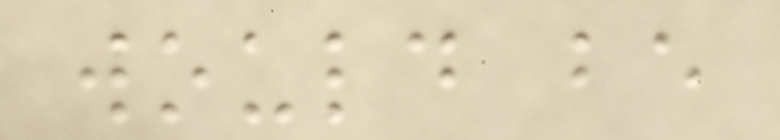would be
